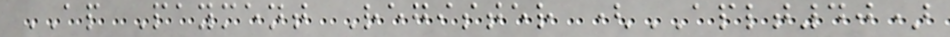AP Payment Register (APLT40)
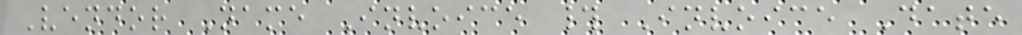Vendor Name Invoice # Invoice Date
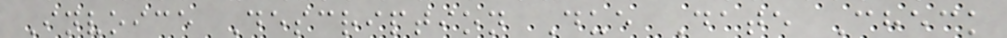Invoice Description Due Date Check
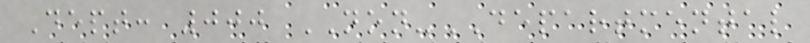Dept: 000 NON-DEPARTMENTAL
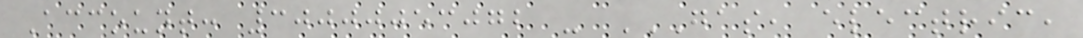Account: 30000053072 - GAS, ELECTRIC,
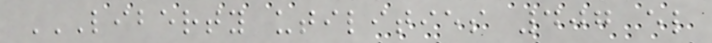LIBERTY UTILITIES 407 EL
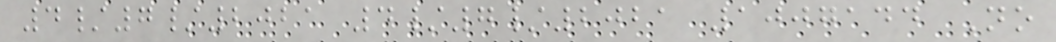4/7/2021 4/7/2021 1007144 No
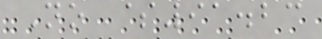No $91.23
